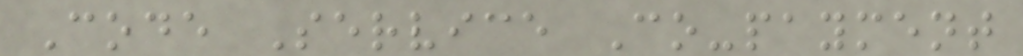Code Service Co-payment
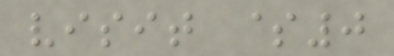visit $0
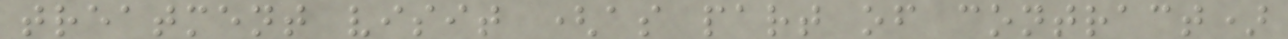treatment visit (as part of contract)
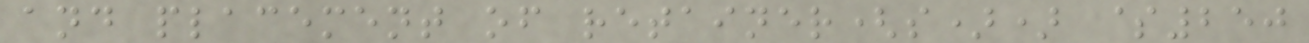and placement of retainer(s)) $250
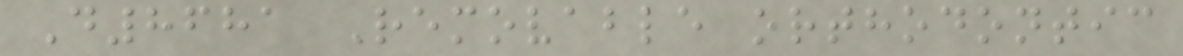D8681 Removable orthodontic
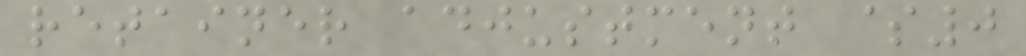retainer adjustment $0
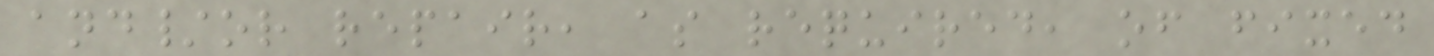and/or repair, as required, of fixed
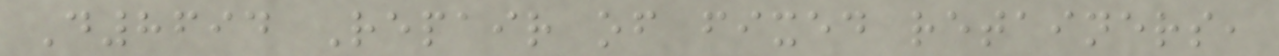D8694 Repair of fixed retainers,
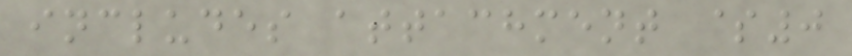includes attachment $0
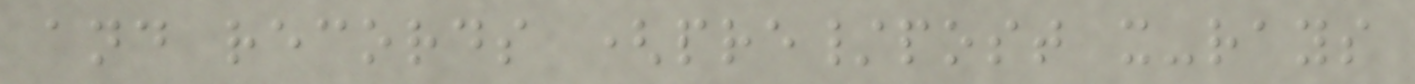and records (pre/post x-rays
